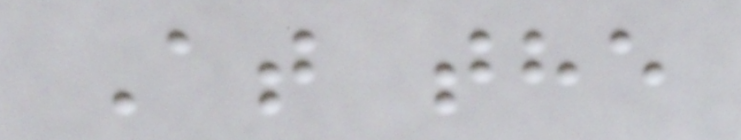At the
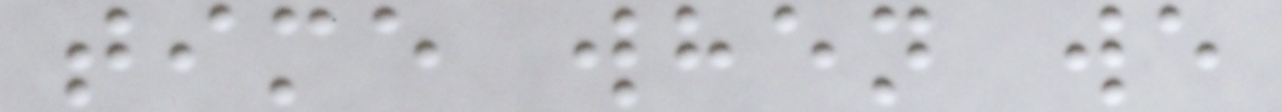time when we
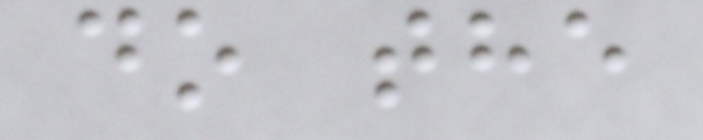do the
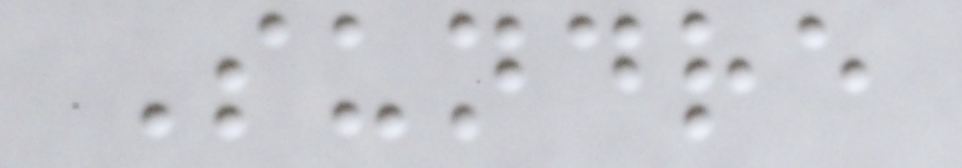Sundre
